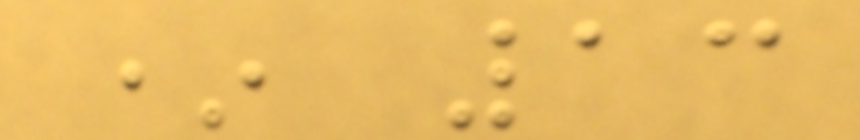* 13
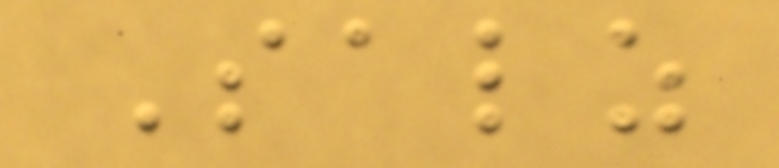Salz
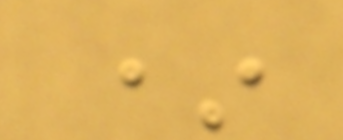*
